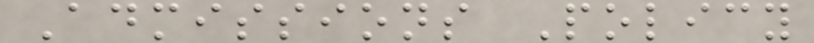Admissions Policy
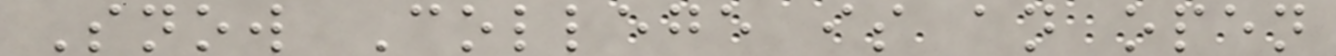Snow College is an open
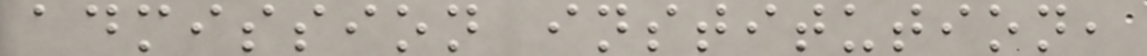admission institution,
